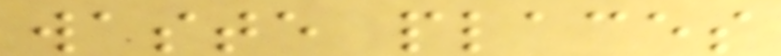waste places
